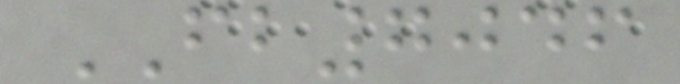FB7046
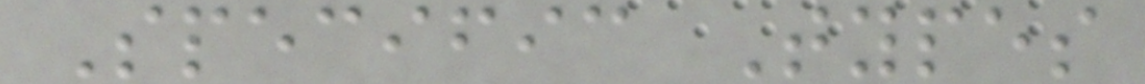Specific Types
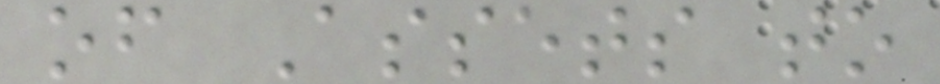of Assets to
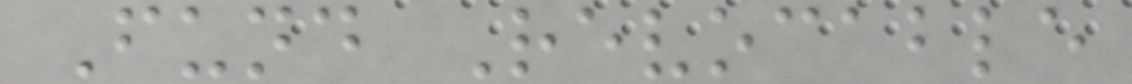Fund Revocable
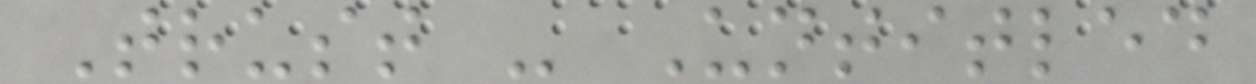Trust - Untitled
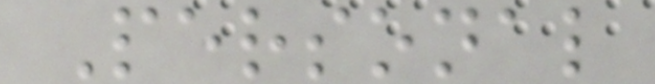Personal
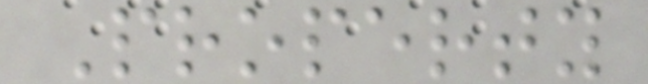Property
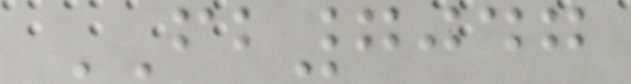FB7047
